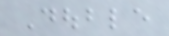Double
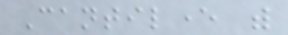Cantilever with
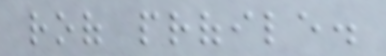roof profile.
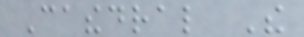Cathedral The
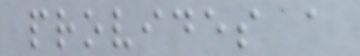provides a
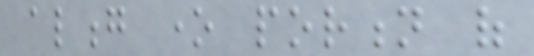along one portion of
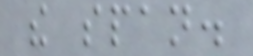the span.
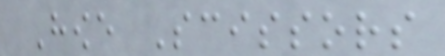Howe Scissors
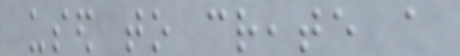used to create a
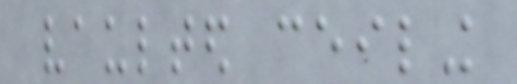vaulted ceiling
